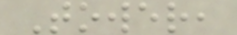Tower,
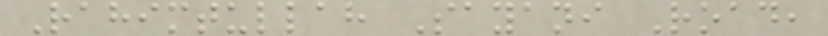Rahimtullah Sayani Road,
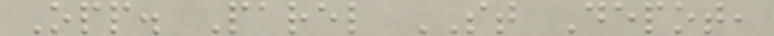Opp. Parel ST Depot,
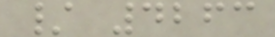/ 4263
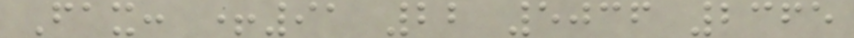Fax: +91 22 5036 2365
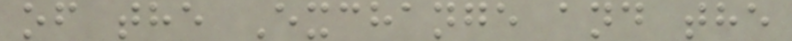of the Exchange and the
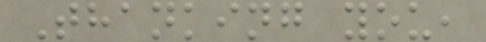Thanking you,
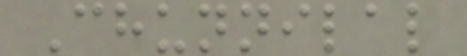Chunnilal
